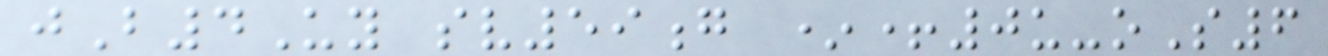jB4Uy sv59g *+0u-oS6
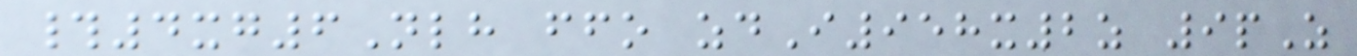#4xg6Nlh ffo zdI958x2z 9pZ
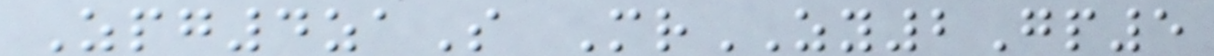Zpg4zaS MrZY2Gp5
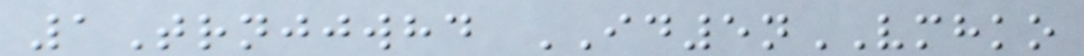1Trnjjwhd ID5nVMHKO
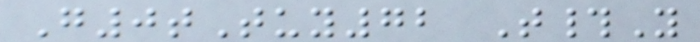G0tTuy72 T#Y
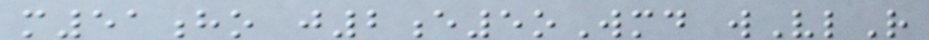m51ho j2e5oWmd wVlR
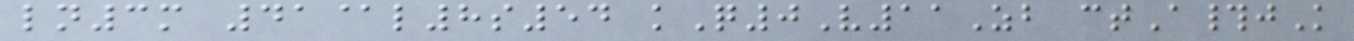ln3m 41@l8s54 kQ0V11Zb ctA#jK
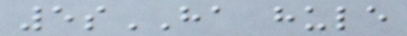5sHA hule
